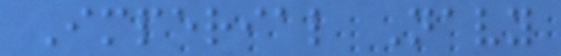Imperial Navy
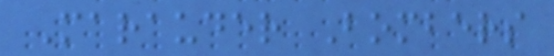Marauder Bombers
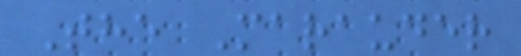The Marauder
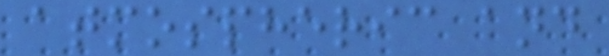atmospheric and
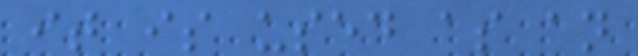it is used as an
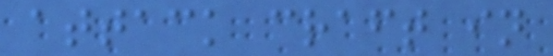attack craft in
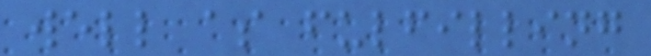well as fulfilling
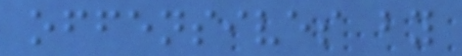offensives by
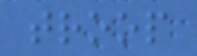troop
